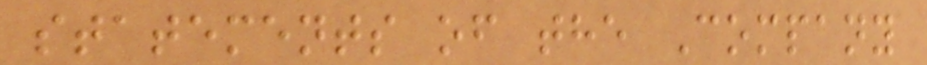statements of the Company
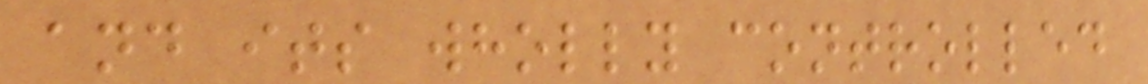and its wholly controlled
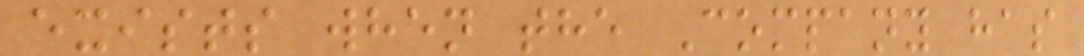exists when the Company has
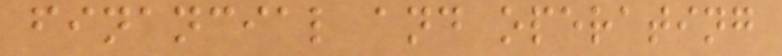financial and operating
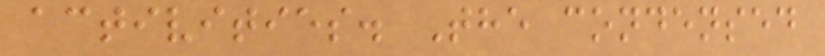activities. The condensed
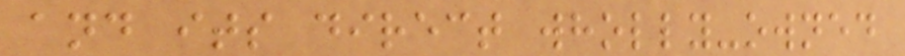and its direct wholly-owned
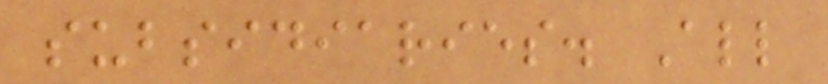subsidiaries. All
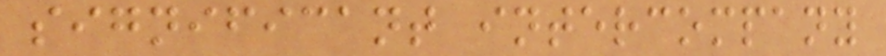significant intercompany
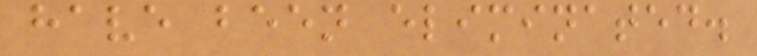have been eliminated.
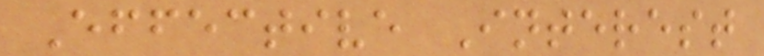Effective Interest
